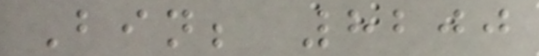Bin; 8200
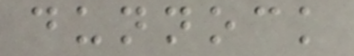dunnock
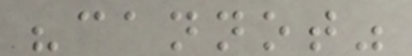"cannot"
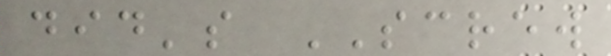did's SCREW
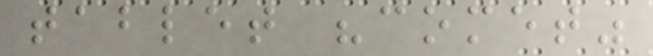tablet "comet"
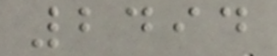2494
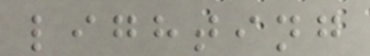lighting
